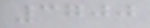3700
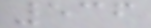536
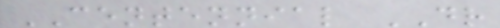CENTENNIAL DR
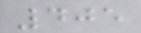405
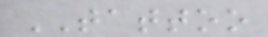TATTOO
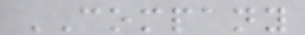COMPANY
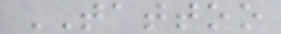TATTOO
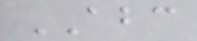ABC
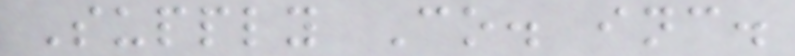Supply Co. inc.
